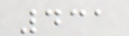431
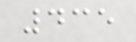435
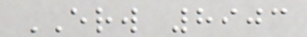ERW 8903
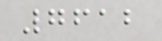7612
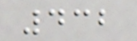432
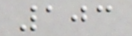103
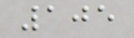105
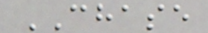CHASE
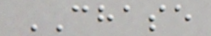CHASE
